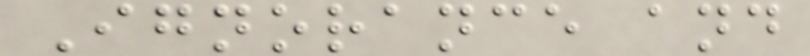Ignorance and
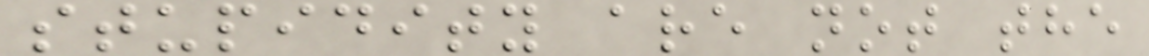stupidity are not the
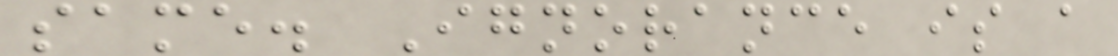same. Ignorance is a
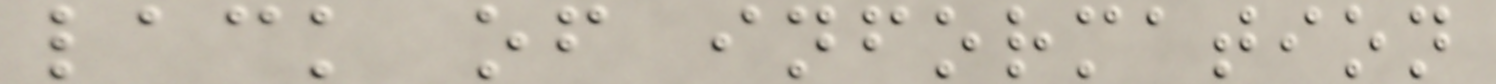lack of information
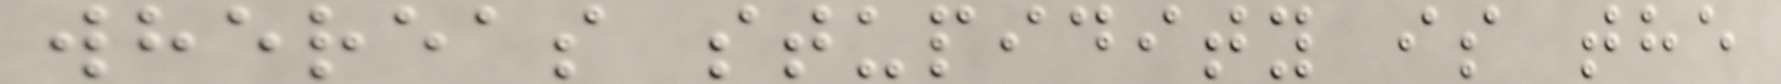whereas stupidity is the
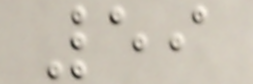59
